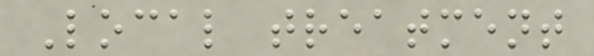Local treatment
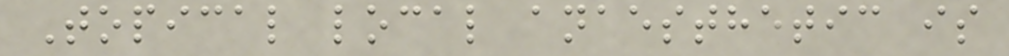Topical local anaesthetic is
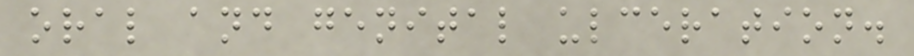oral and genital ulceration.
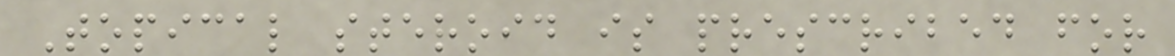Topical steroid is prescribed for
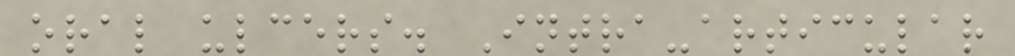oral ulcers. Intra-articular
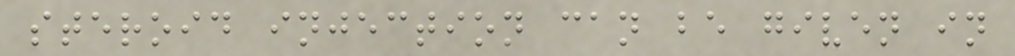steroid injection can be given in
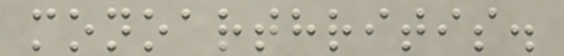monoarthritis.
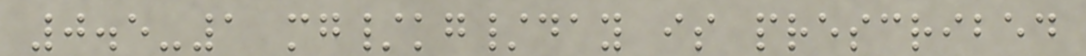0.5-1 mg/kg/day is prescribed
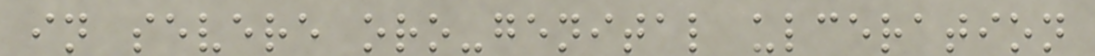in severe oro-genital ulceration
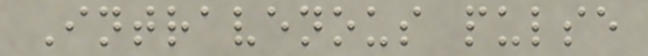Intravenous pulse
